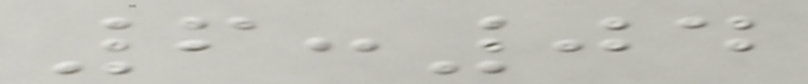6:04
